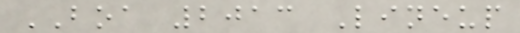BOA 2013 Lineup
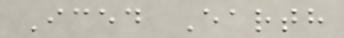Iced Earth
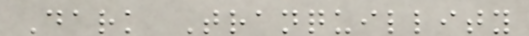Dark Tranquillity
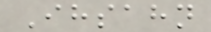Ihsahn
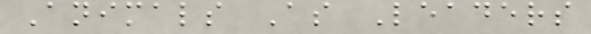Animals As Leaders
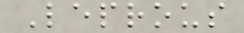Leprous
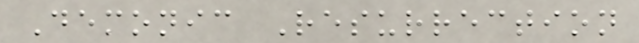Demonic Resurrection
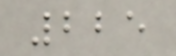225
